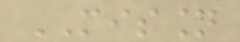MISSION
